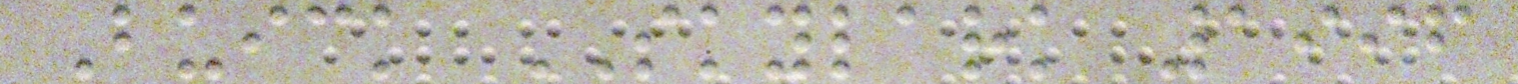Buick SKYLARK 1996
